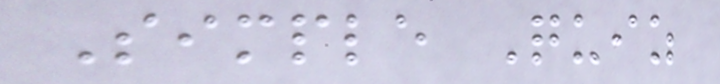Simple Quiz
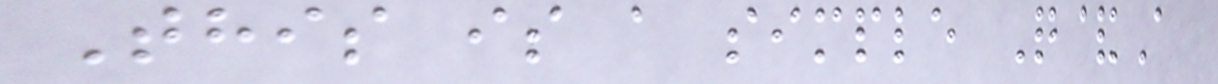This is a simple Q&A
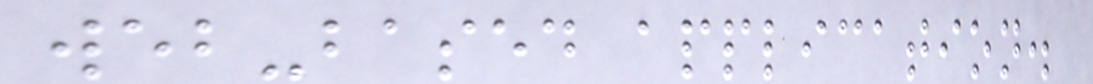web-based application.
